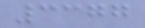3377
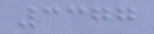3377
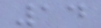14
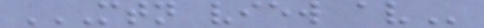MTN VIEW AV
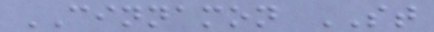CINNAMON ST
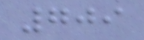709
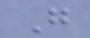G
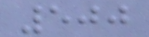500
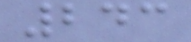243
